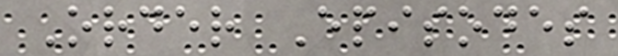Order Episodes
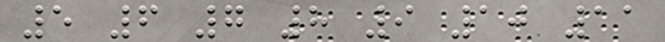5 6 7 8 9 10 11
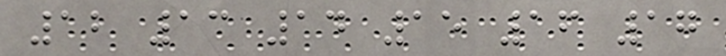12 13 14 15 16 17
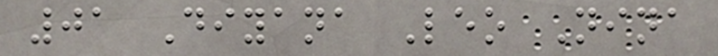01 Diyana Leo Nina
